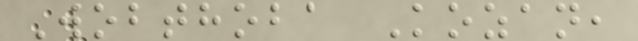Wobthoba Kozan,
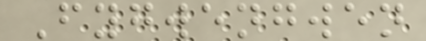Fygwengwen
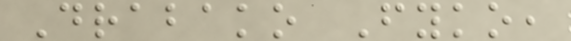Drabako Fyko,
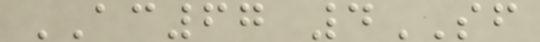AC67 4SF
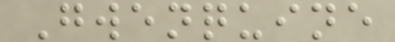Gwenquine
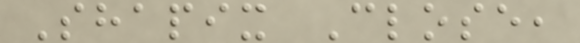Shapix Close,
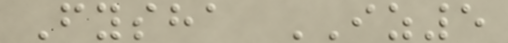Fysha IZ5
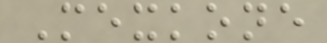Mexkone
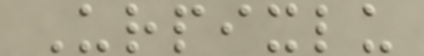Urpixlu
